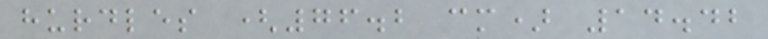hurdles (76.2 cm) 14.42
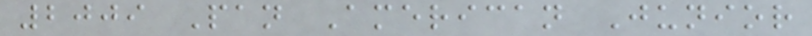2009 Pan American Junior
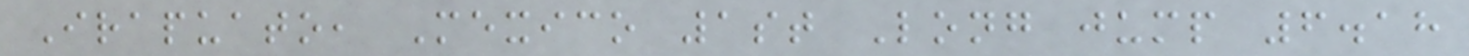Irapuato, Mexico 1st Long jump 6.18
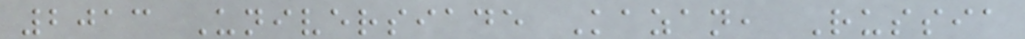2013 Universiade Kazan, Russia
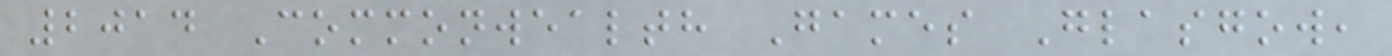2014 Commonwealth Games Glasgow,
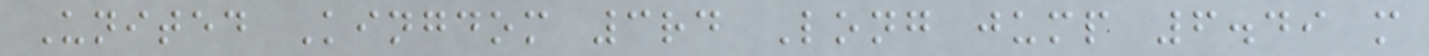United Kingdom 3rd Long jump 6.49 m
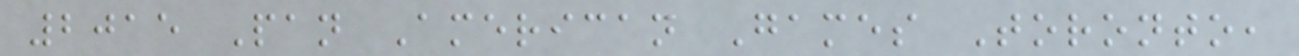2015 Pan American Games Toronto,
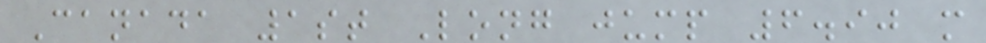Canada 1st Long jump 6.90 m
